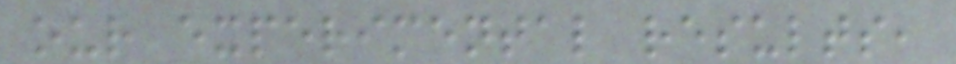our experimental results,
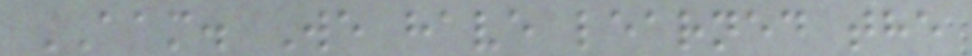AAM. We have learned the
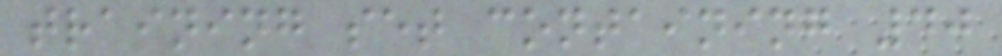training set containing 40
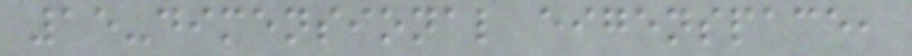15-dimensional eigenspace,
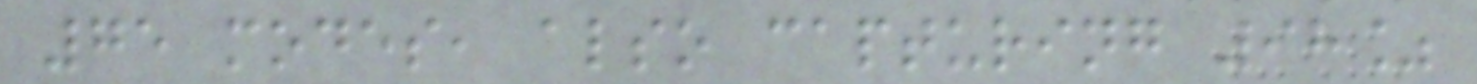75 modes, also capturing 98%
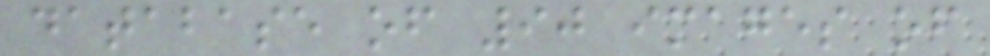database of 90 images of
